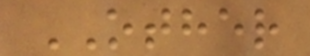OTHER
